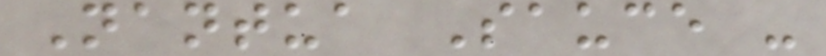Nantua Sauce -
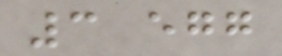3 egg
